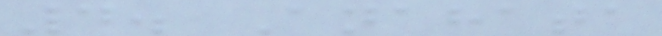4. Anahata
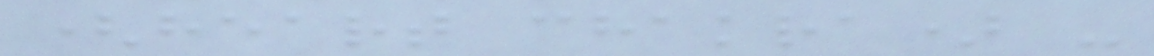(heart chakra) -
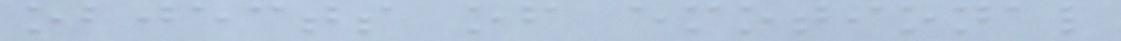objects of emotional
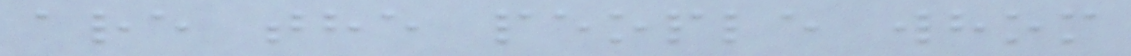are the people whom
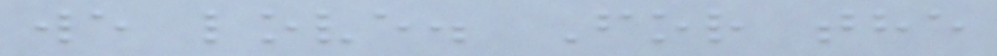we love. For the
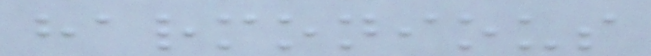harmonious
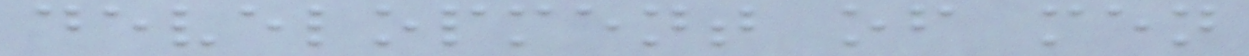development of men
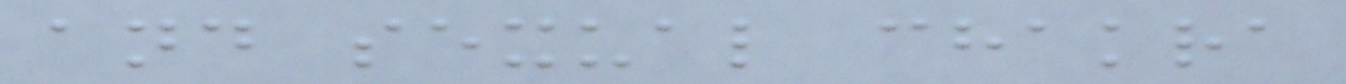and sexual chakra
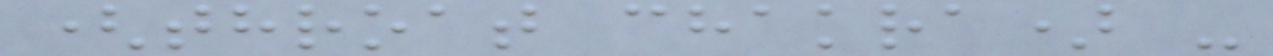(throat chakra) -
